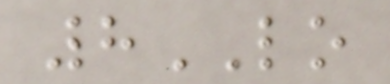8LO
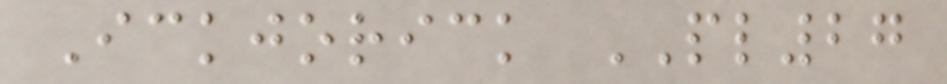Ickjorick PL27
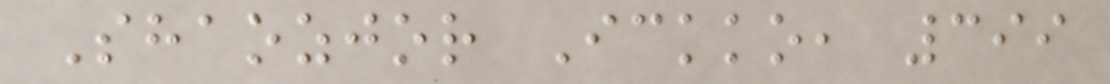Shaozjor Ickko, 399
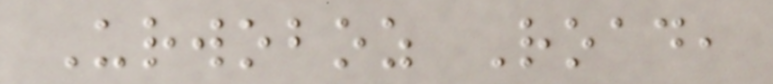Urwoboz Road,
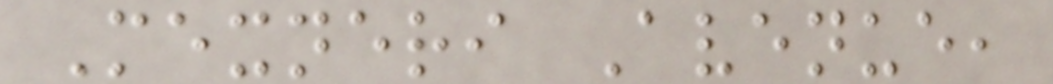Mexneri Avenue,
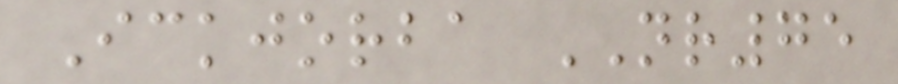Ickjorba NR75
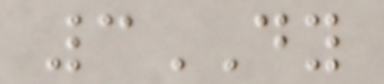3DY
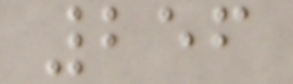256
